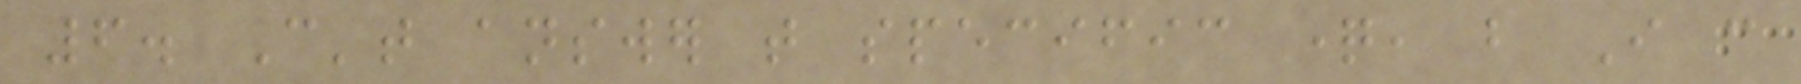6. Can't answer that specific question, but I can
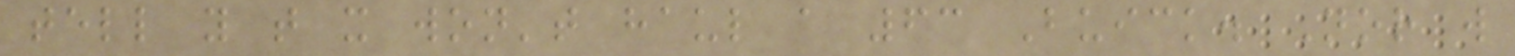tell you that it won't haul a 63 Buick. Nor will
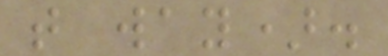that way).
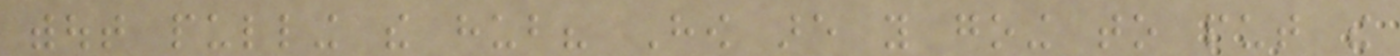without pulling the hub? How are you going to put the
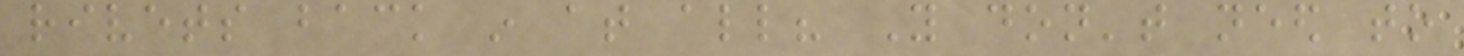rivets back in at all? You don't need to
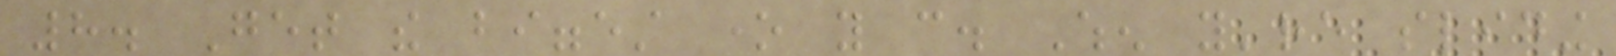8. Get the biggest one you can. When you're sliding
